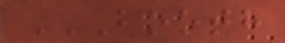BOOTH
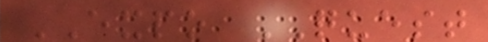EXPO QUEST
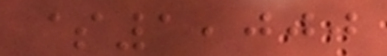$1,000
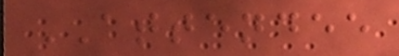ATTENDEE
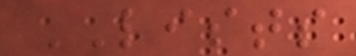LISTS
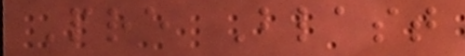Pre Blast
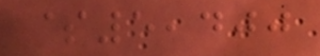$5,400
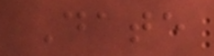Date
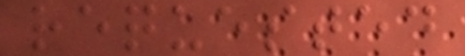requested
